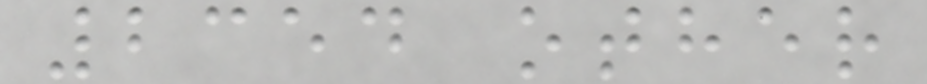2354 other
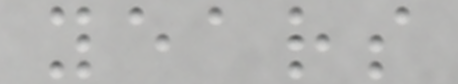years
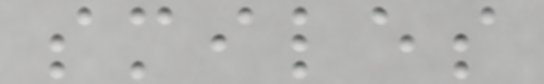smiles
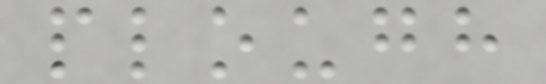plough
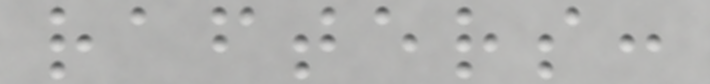rafters:
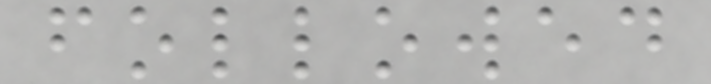followed
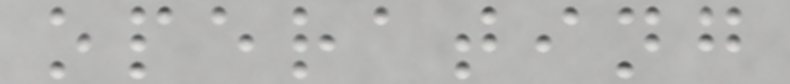operating
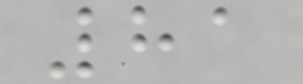81
